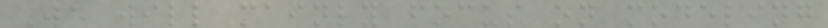We will mainly focus on modeling
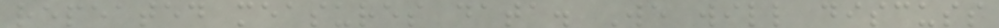repeated measures data. We will discuss
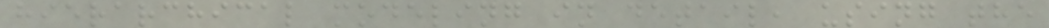hierarchical modeling in detail, using the
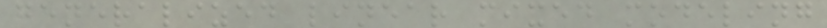generalized linear mixed modeling
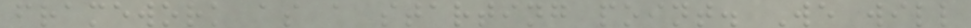framework as a starting point. We will
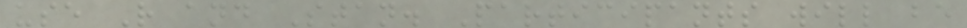use R and Stan. Participants will be
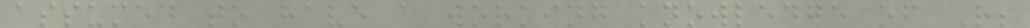assumed to have a working knowledge of R;
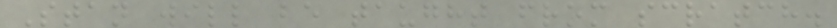Stan will be taught from scratch.
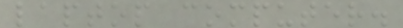laptop computer.
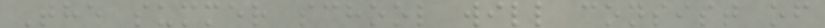The summer school will consist of
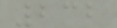232
